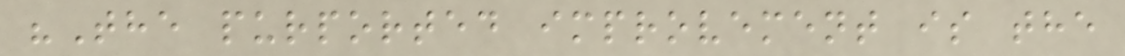"The purported improvement is the
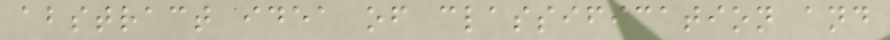abstract idea of classification and
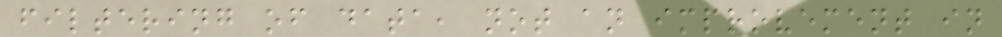filtering of data, not an improvement in
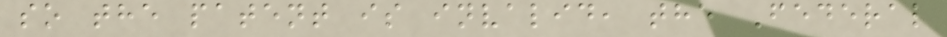so the patent is invalid, the Federal
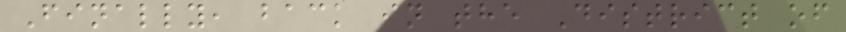Finally, back in the District of
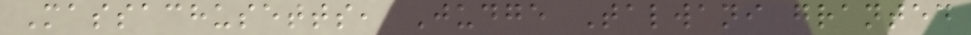Massachusetts, Judge Talwani granted
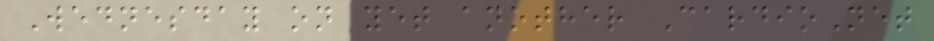Wednesday on yet another CardioNet
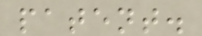patent.
